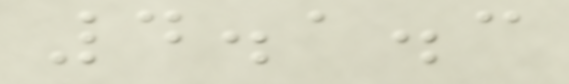4.1.3
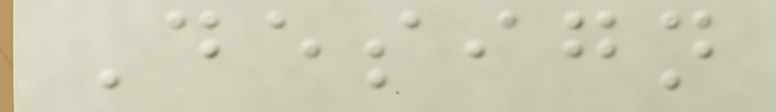Design
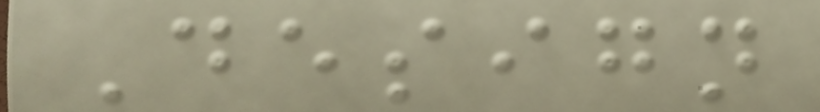Design
